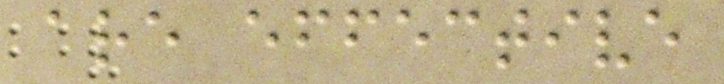are effective
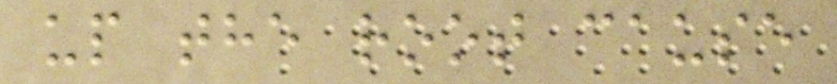up the root cause
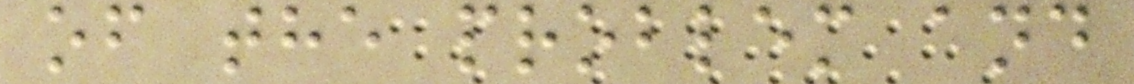of the problem and
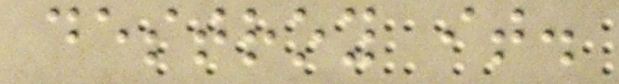destroy it.
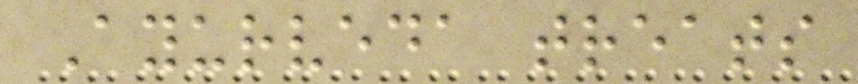Ayurveda treats
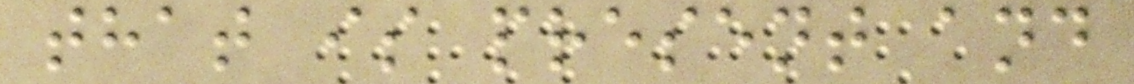that is present and
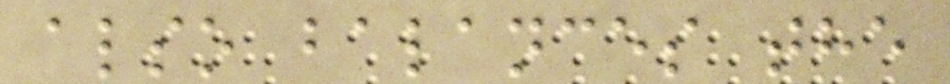also balances the
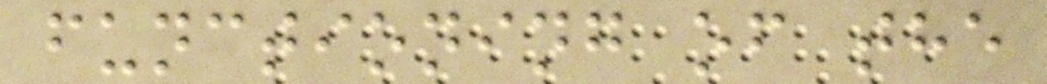functioning of the
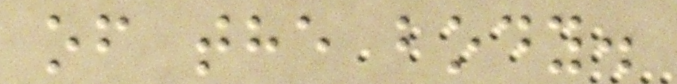of the body.
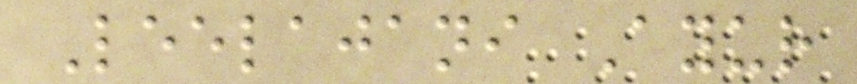Leelajani Ayur
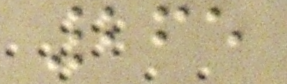265
